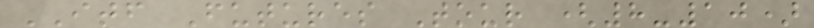ITF Futures Tour (8-10)
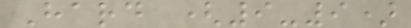Hard (9-9)
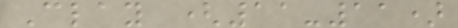Clay (11-11)
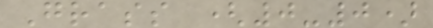Grass (0-0)
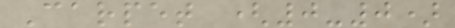Carpet (0-0)
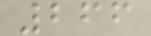266
